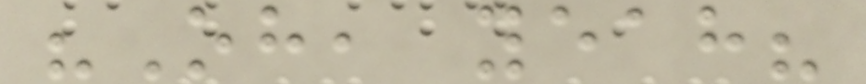"Oh, yeah?
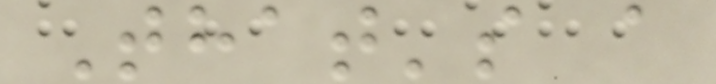That's a
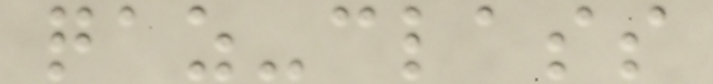qaz-class
